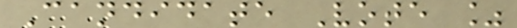Candidate Vote %
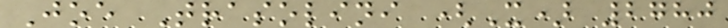Joe Trasolini (X) 2780
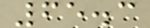65.3
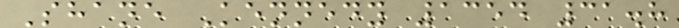Shane Kennedy 1354 31.8
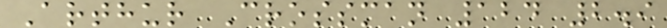Arthur Crossman 124 2.9
